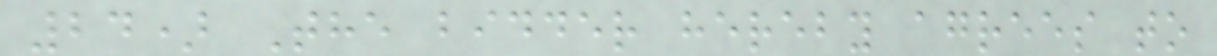24) The bidder hereby agrees to
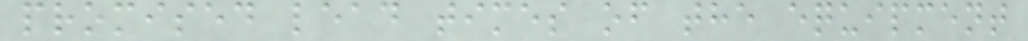promised lead times of the equipment
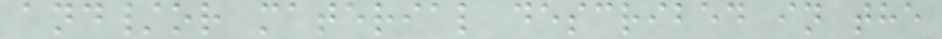and/or material described in the
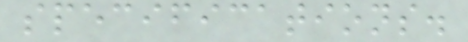specifications.
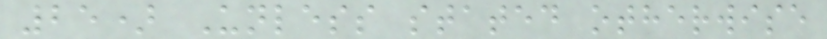25) Unless stated otherwise
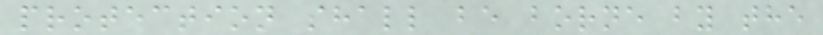protection shall be borne by the
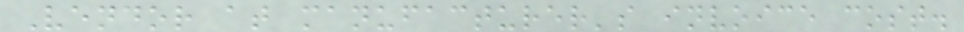Vendor at manufacturer's invoice cost.
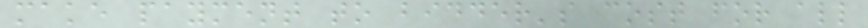make payment to bidder's cost for all
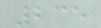235
